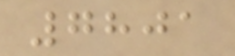7801
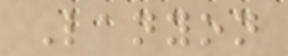Lanyon
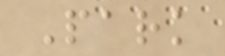Park
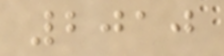2010
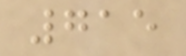715
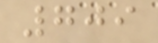709
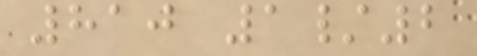810 1/2
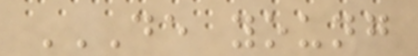DE YOUNG
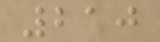210
